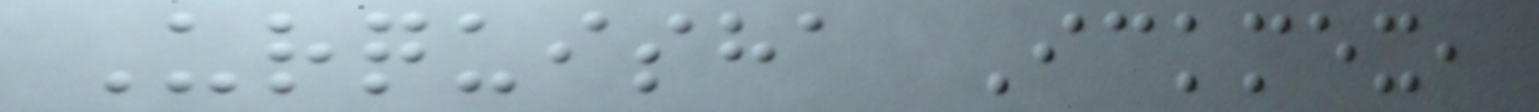Urquisha Ickmex,
